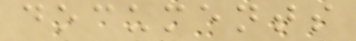documents
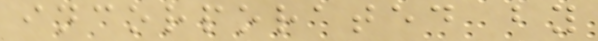incorporated by
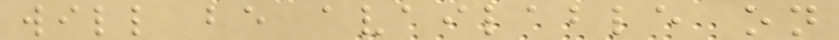will be available on
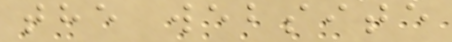the website
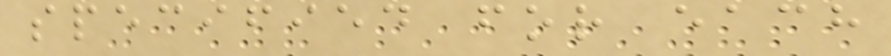specified for each
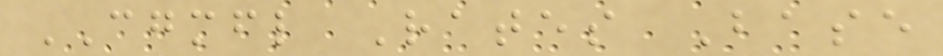CGMFL Rates Base
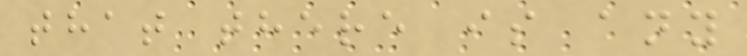that there is any
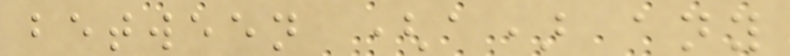between (a) any
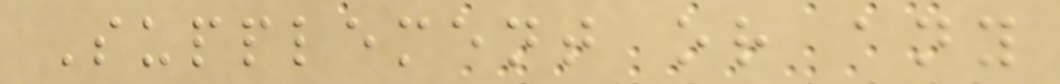Supplement or any
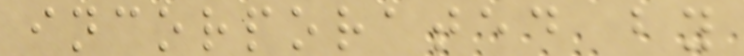incorporated by
